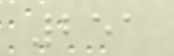251
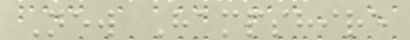New Hampshire
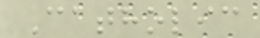Catholic
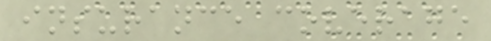insurance coverage
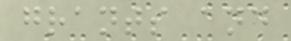grants and
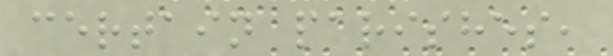certain parishes,
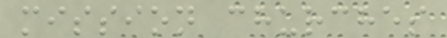mission churches
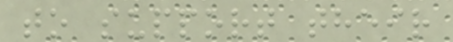to support their
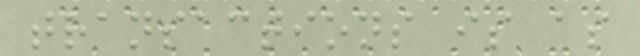transactions is as
